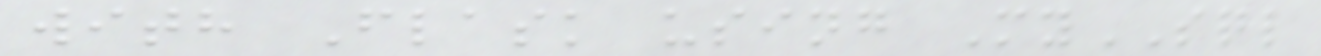with Flask using MySQL
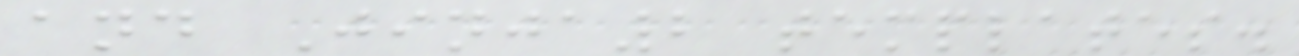and Jinja2 templates.
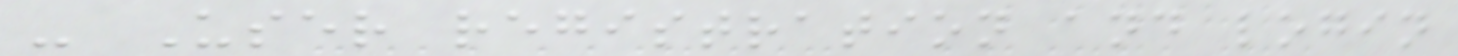- User registration and login
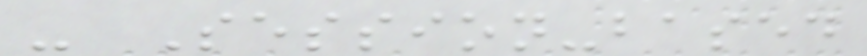- Session-based
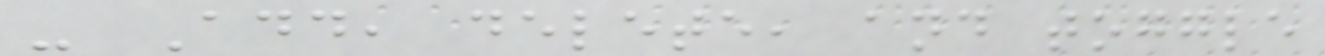- Add, delete, and toggle
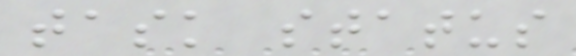task status
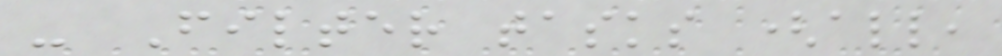- Filter tasks (all,
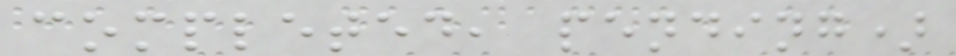completed, pending)
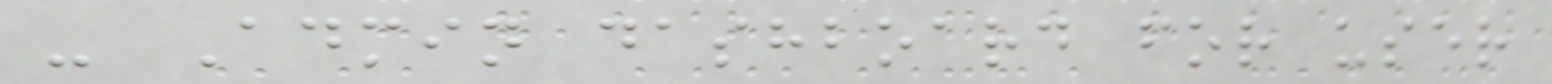- Admin dashboard for user
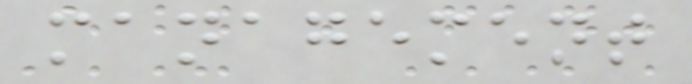management
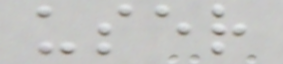user
